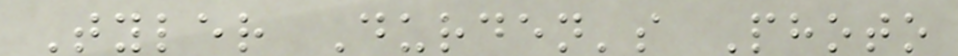Tyler Durden's Photo
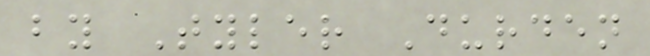by Tyler Durden
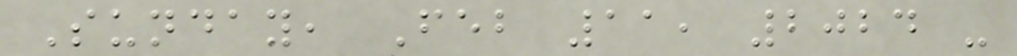Sunday, Feb 11, 2024 -
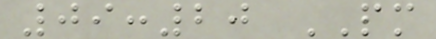09:20 PM
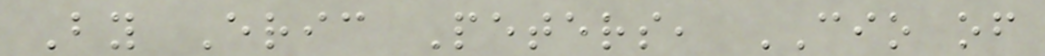By Eric Peters, CIO of
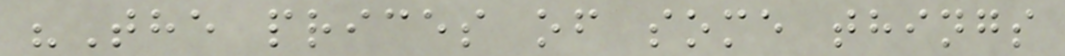"The prices of some things
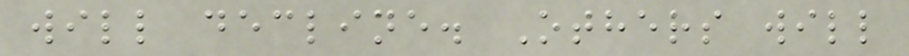will decline. Others will
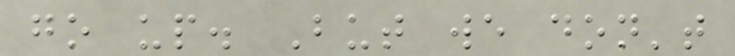go up. But we don't
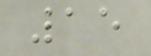15
